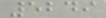5249
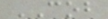COB
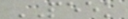PEEK
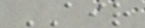AIR
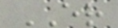ER
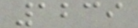1239
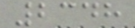2348
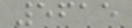5615
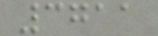3711
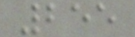255
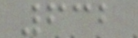632
